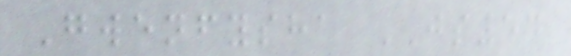Gwenfysha JS54
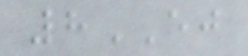8EJ
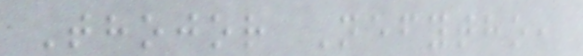Thojor Nefytho,
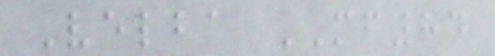Velba MF84
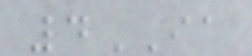4IA
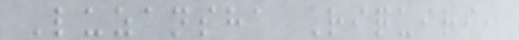Luzansha Riquiri,
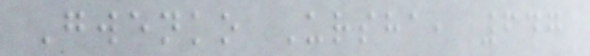Gwenko Ursha, 647
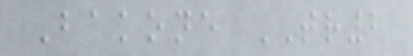Bakone TR2
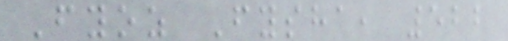Fyoz Fysha, 522
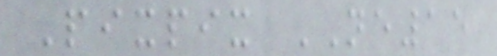Pixpix NE15
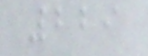229
